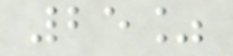25%
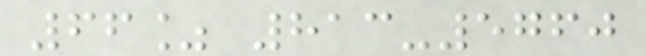66% 813-5760
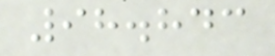98.843
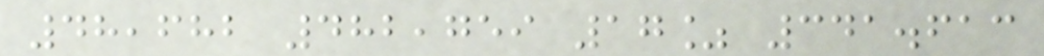48,682 482,759 17% 341.613
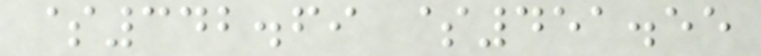$342.69 $451.55
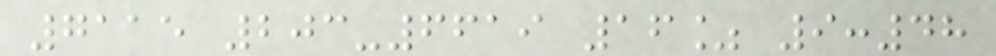7115 203-6619 16% 9:48
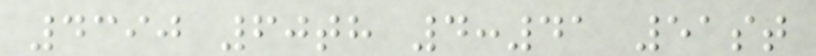4390 60th 4:41 51st
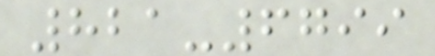821-6799
